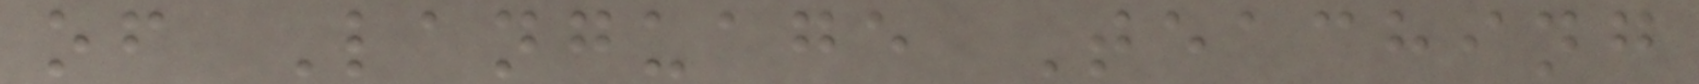of Language Teaching
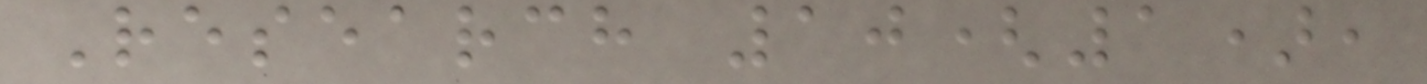Research 10(1),
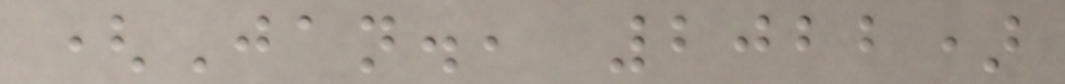(Jan., 2022)
